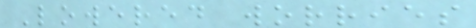Lowered worries
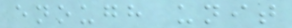enough unit
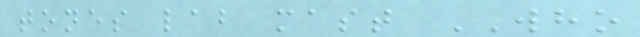tones lab mast WHO
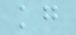kg
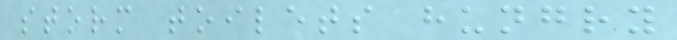storm toilets hungry
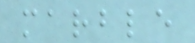marble
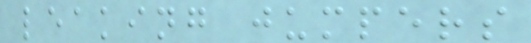leaking jumpers
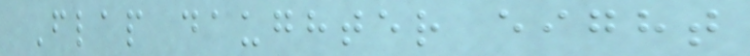Flap daughter eight
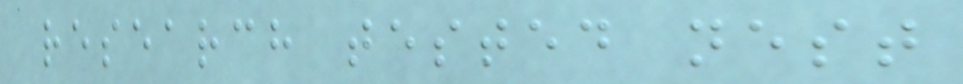research tested nest
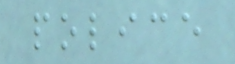police
